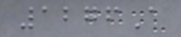1276A
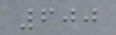600
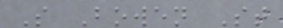S Bowen St
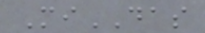MiDAS
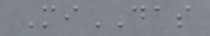MiDAS
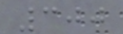300
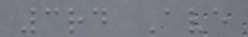3rd Ave
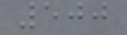500
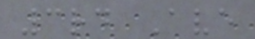3rd Ave
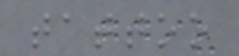tattoo
